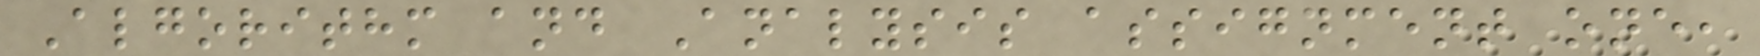Algorithm and Analysis assignment one,
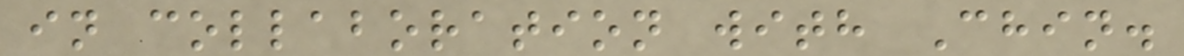in collaboration with Chin.
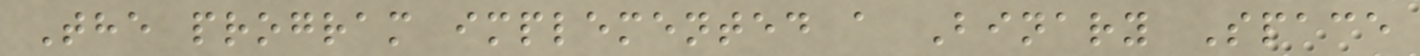The program implemented a Binary Space
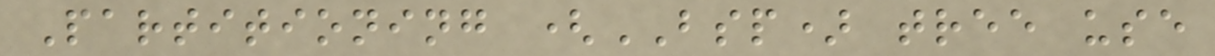Partitioning (BSP) tree use
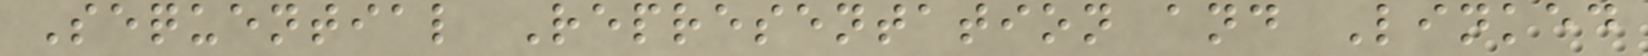Sequential Representation and Linked
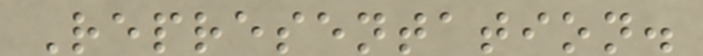Representation.
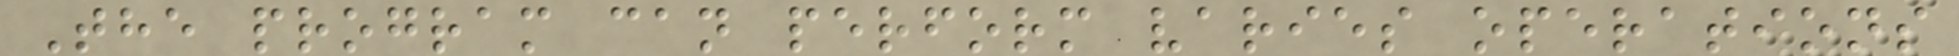The program can perform varies operations
